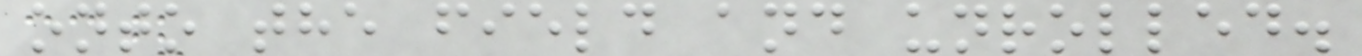onto the field and unrolled.
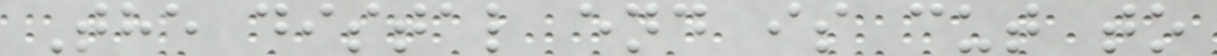The distal end is cut to
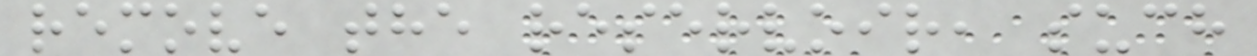remove the reservoir, such
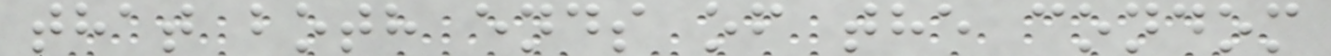that both ends of the condom
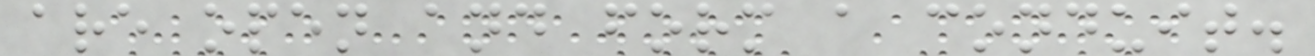are open and form a conduit.
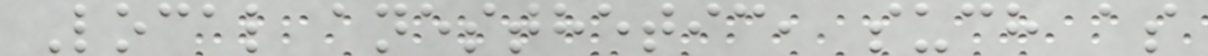Local anesthetic, such as
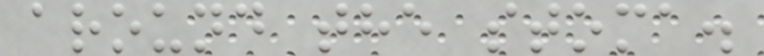around the stoma.
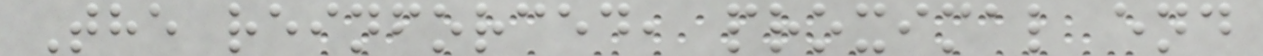The reinforced, proximal end
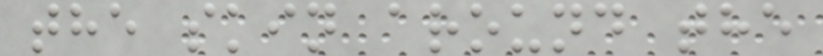the skin around the
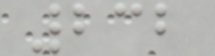232
